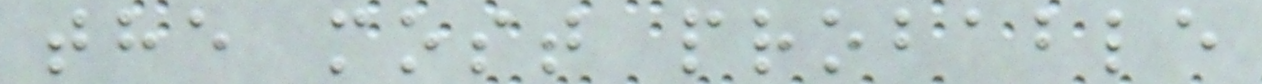the most probable
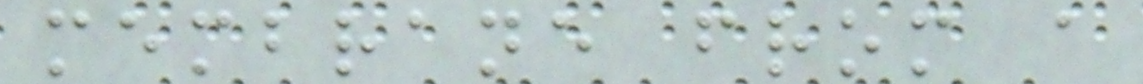membrane from a
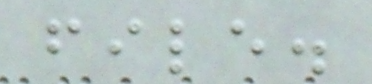file.
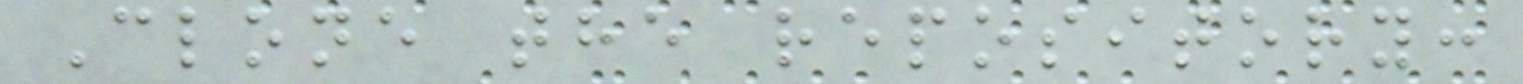Clone the repository:
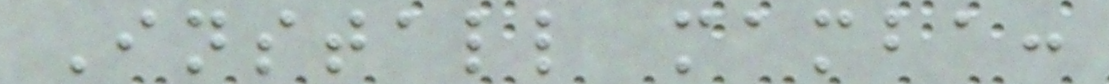Install mamba:
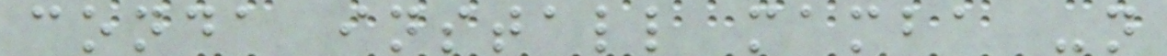conda install mamba -n
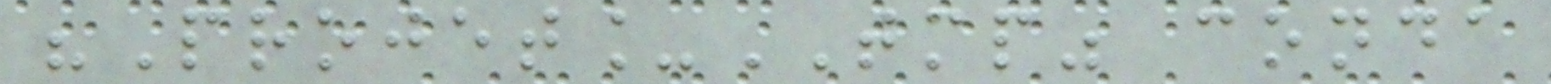"Projet_TMP" conda
